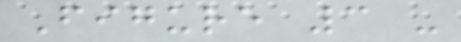Figure 3 -
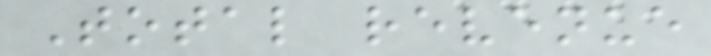Total revenue
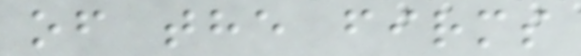of the firms
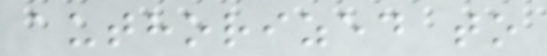authorized to
